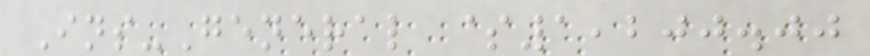Ins-General $1,200.00
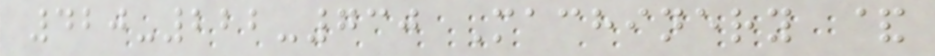420-222-730 Machinery &
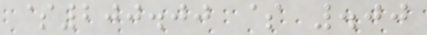$200.00 $ .00
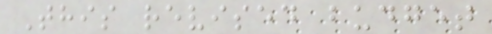This revised budget
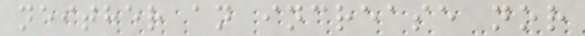neither an increase nor
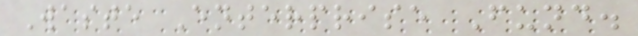Waste Enterprise Fund.
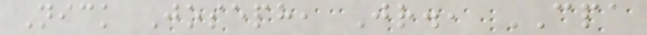Nick Joseph, Jr., CPA
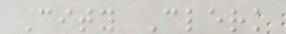City Clerk
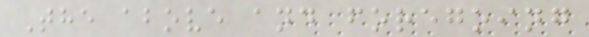The above and foregoing
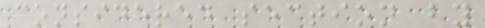considered section by
